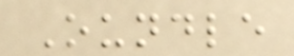Oundle
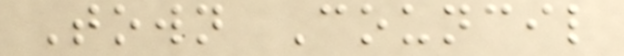Town Council
